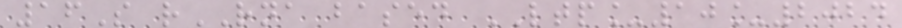16S rRNA based LTP_10_2024
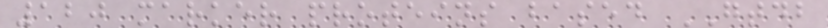120 marker proteins based GTDB
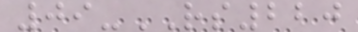09-RS220
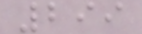299
